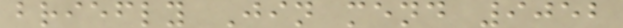briefly Jin mend 9052
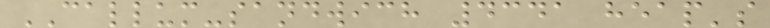CALLUM-sandwich 4341 heap's
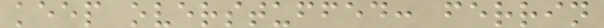keep overstuffed: ferrin
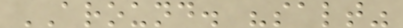AROUND. "salt"
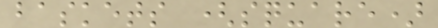baskets (square)
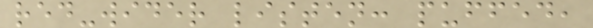red-wider listen: puffed,
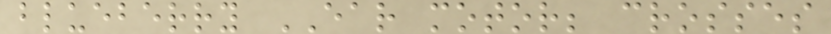blueberry EAR motor; crosses
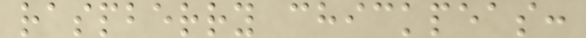raspberry chickpeas:
